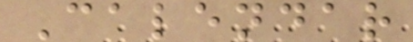Calendar
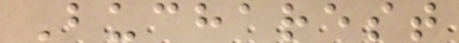Bucharest
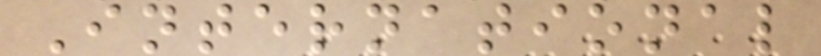International
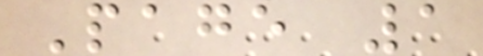Page 1
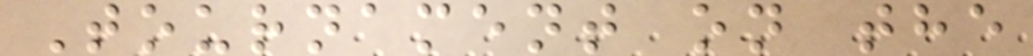Tournament on the
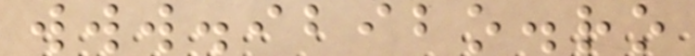www.ibibo.ro
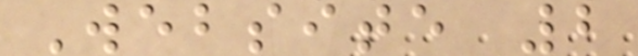Website 2
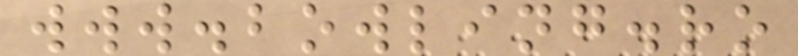www.bowling.ro
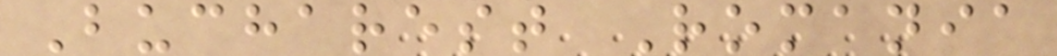Bucharest Romania
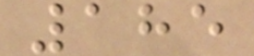185
